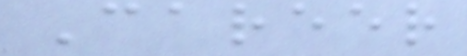Career
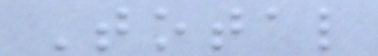Total
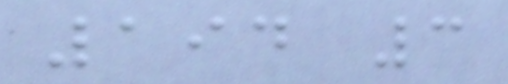194 3
